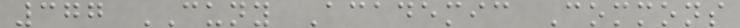377 CUNY Academic Commons
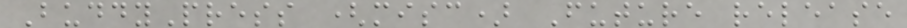BuddyPress (misc) Future release
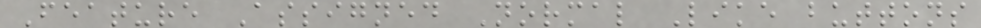Feature Assigned Normal Like buttons
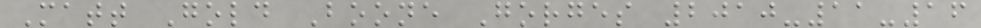Matt Gold Boone Gorges 2010-11-16
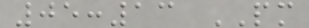05:13 PM
